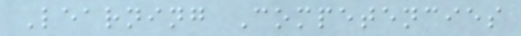Learning Competencies
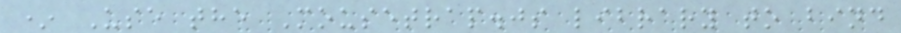* Use the Mousetrap.js library to bind
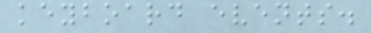keyboard events.
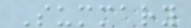Summary
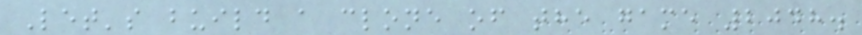Let's build a clone of the game 2048.
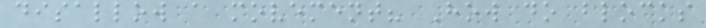disallow a movement? How do blocks
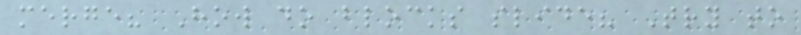merge? How do blocks slide? Try to
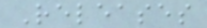Releases
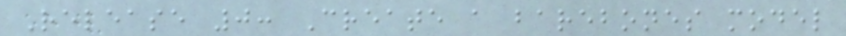Release 0: Create a barebones model
